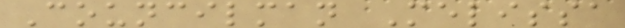Councilman Melissa
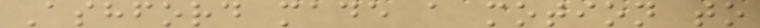Ashford made a motion to
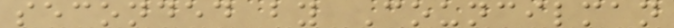seconded by Councilman
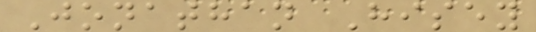Jonathan Hisey
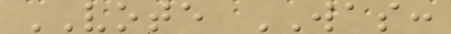VOTE WAS:
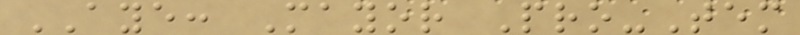AYE: Mayor Pro-Tem
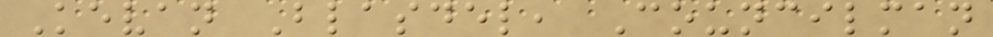Kevan Blasdel, Councilman
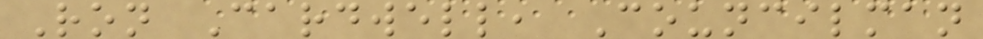Ron Cardwell, Councilman
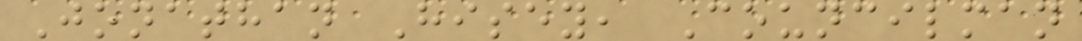Jonathan Hisey, Councilman
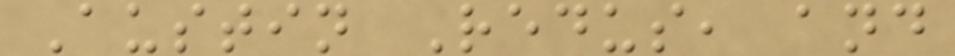Austin Redus, and
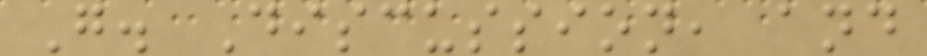G. Discussion, and
